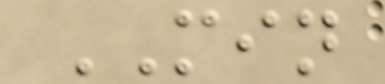MIN
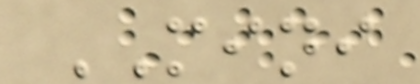MINI
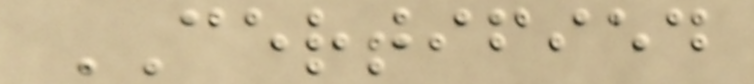CERTIFIED
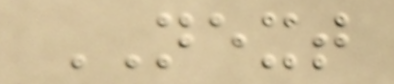NEXT
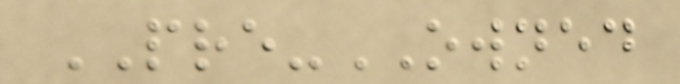PRE-OWNED
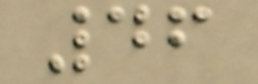46
